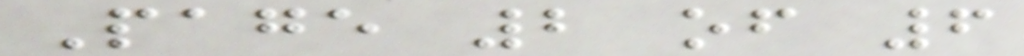Page 2 of 6
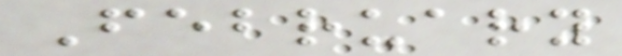February
